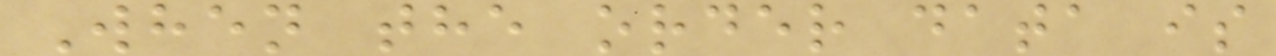When the order data is
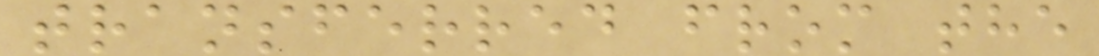transferred from the
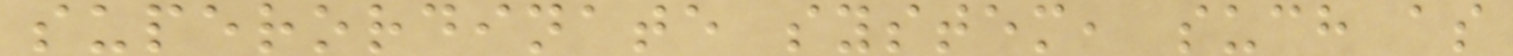superordinate system, such as
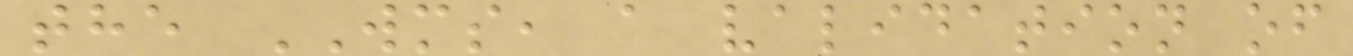the WMS, a validation of
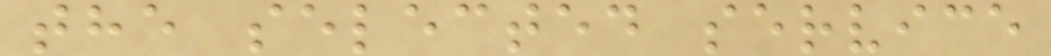the selected service
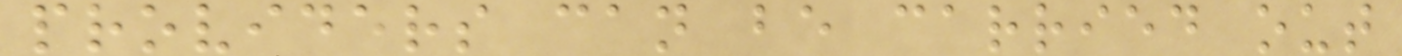providers can be carried out
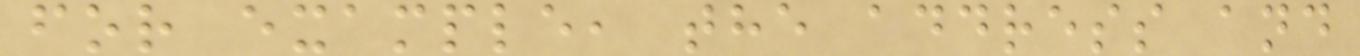for example, the address and
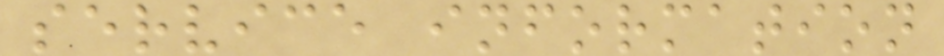service information
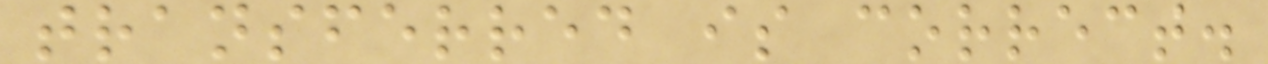transferred is correct.
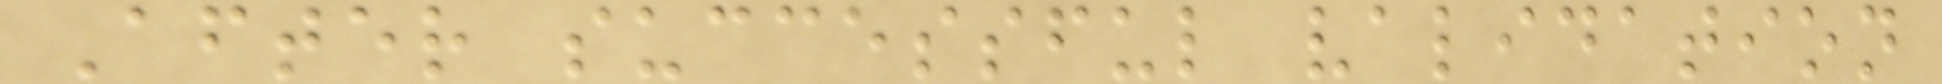After successful validation
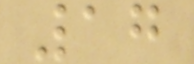17
